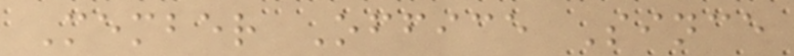Member Office Since
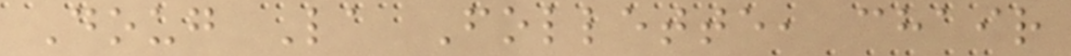Doug La Follette, chair
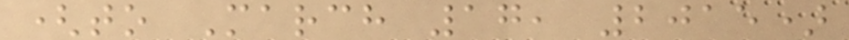(to March 17, 2015)
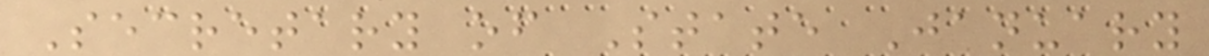Secretary of State January
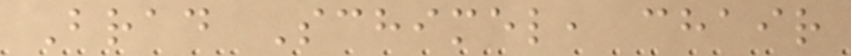Brad Schimel, chair
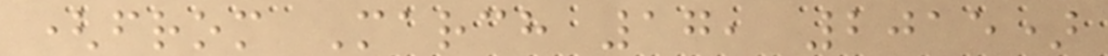(from March 17, 2015)
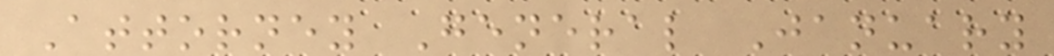Attorney General January
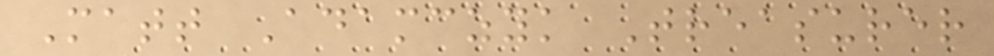Matt Adamczyk Treasurer
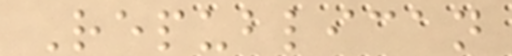Republican
